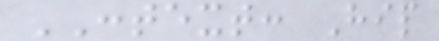CONTEXT: Hip
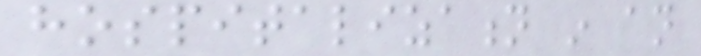hospitalization in an
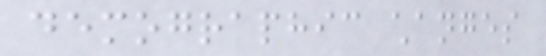demographic changes
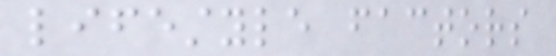lifestyle factors
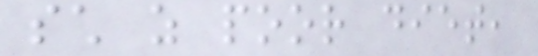such as poor diet,
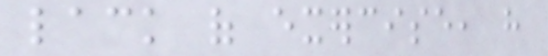lack of exercise, have
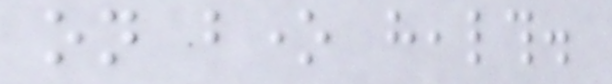on bone health.
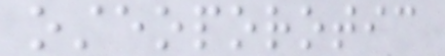osteoporotic
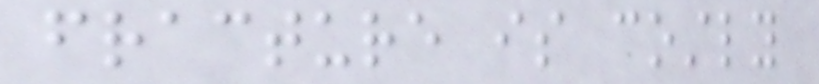fracture is costly
